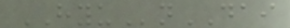HYUnDAI
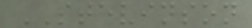STEVINSON
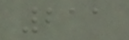211
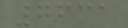7631
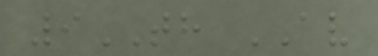9TH AV
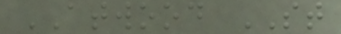ATWOOD ST
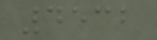4532
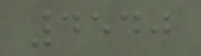4540
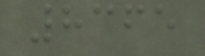8365
